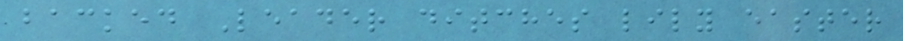backed Leader ditches lily easter
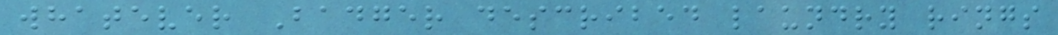whatever Badger described laundry rings
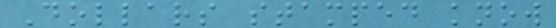Dollars stamped know
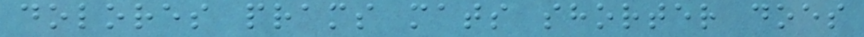dolores prams mats shorter does
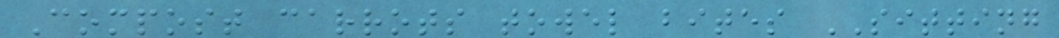Compost carrots towel bites SITTING
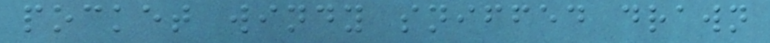pocket windy sniffed drawn
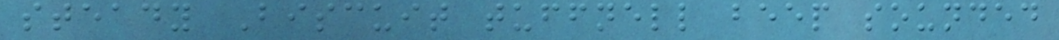steady Biscuit tuffnell beep sounded
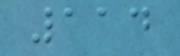114
